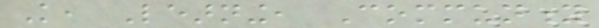Knowledge, Learning, Community
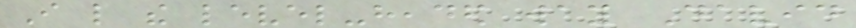I like the level-headed way David
